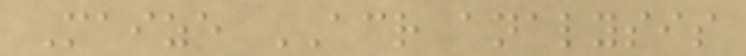Maize ACR analysis
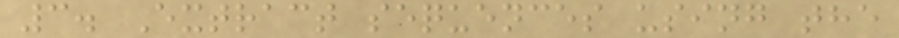3. Extract sequences using the
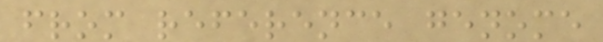from reference genome
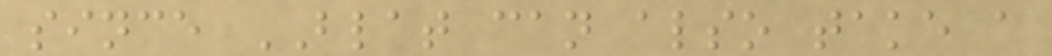since BLAT can also take a
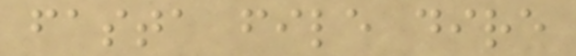fasta file dire
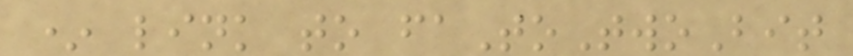* link to faToTwoBit
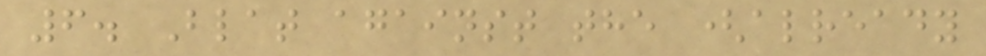6. Blat against the (already
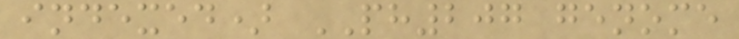indexed) PH207 genome
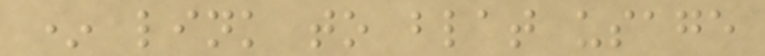* link to blat usage
